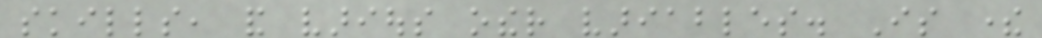skills, and various other variables. Is there
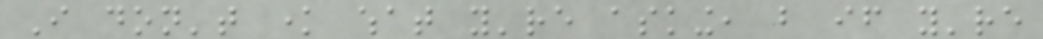I don't know what you're asking, but if you're
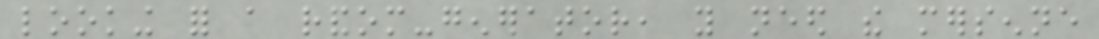looking for a random-generator, you need the mersenne
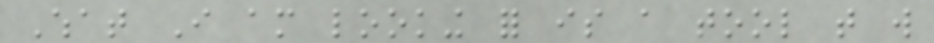What I am looking for is a tool that will
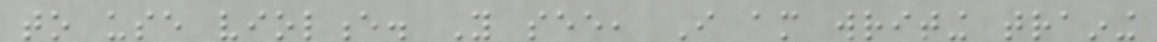to use violence. You see, I am writing training
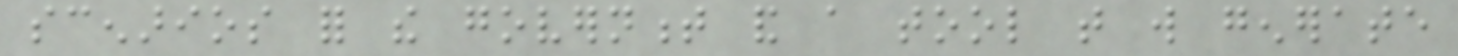scenarios for the government and a tool that will generate
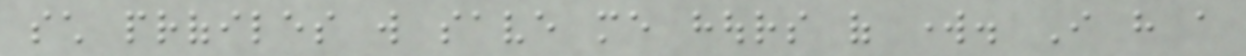such profiles will save me hours of work. I have a
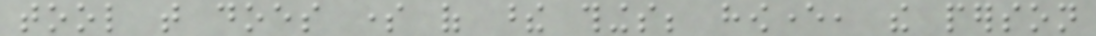tool that does some of these things; however, the person
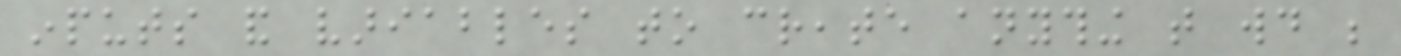inputs and variables to create anything that would be
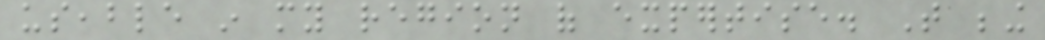useable in my region of expertise. That being
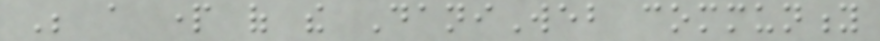Be a part of the DaniWeb community
